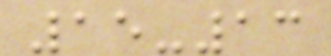15-13
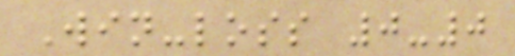Win-loss 0-0
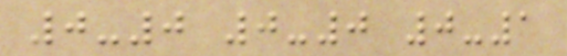0-0 0-0 0-1
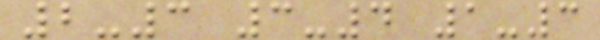2-3 3-4 1-3
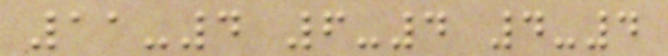11-4 6-4 4-4
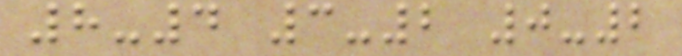8-4 3-2 0-2
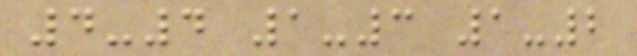4-4 1-3 1-2
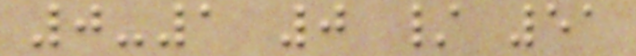0-1 0 / 51
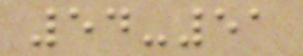54-51
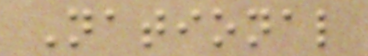National
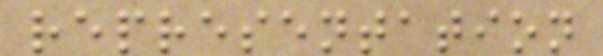representation
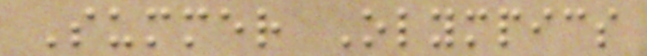Summer Olympics
